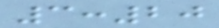3:20
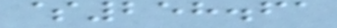$258.61
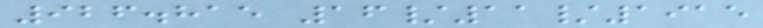926.815 16/11/1915
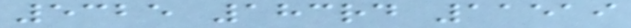5325 183rd 11519
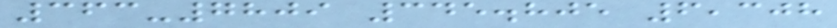363-7809 345.805 6,308
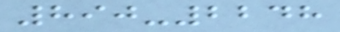890-2248
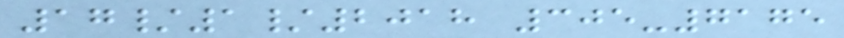17/1/2018 305-7175
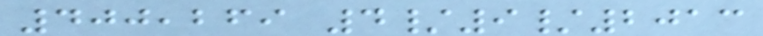400,269 4/9/2013
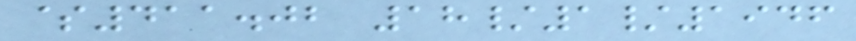$411.02 18/1/1946
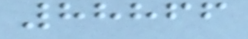88866
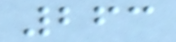263
